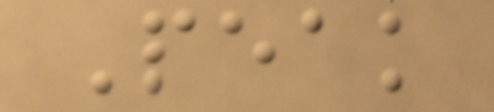Peak
